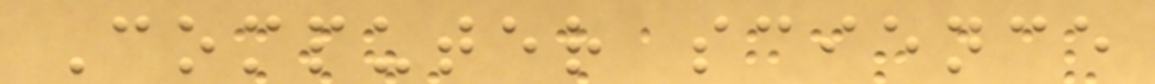Computer science
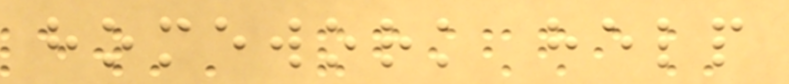homework help
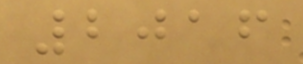2016
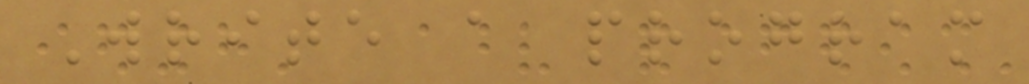Write a program
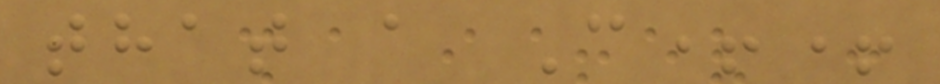that a C++
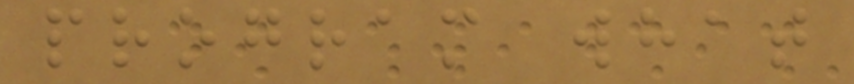program what
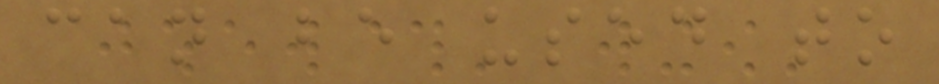can be used to
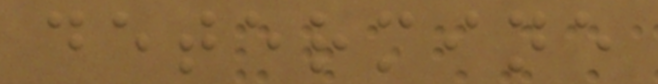determine
